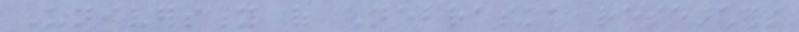University of Nebraska researchers
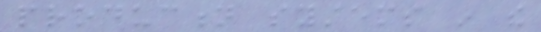production systems in the
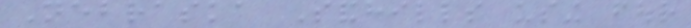Nebraska Sandhills using four
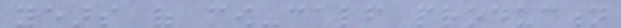years of cow-calf production
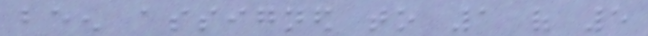been assigned to 1 of 5
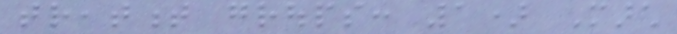treatment groups: 1) March
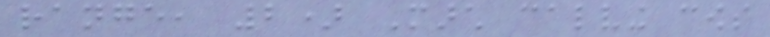range, 2) March calving cows
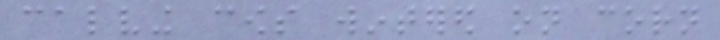calving cows wintered on corn
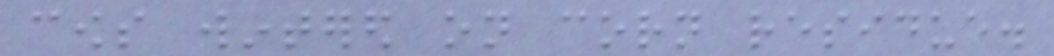cows wintered on corn residue.
